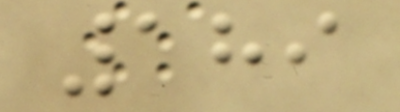189
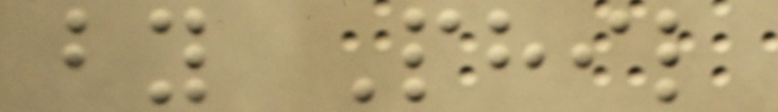by Phil
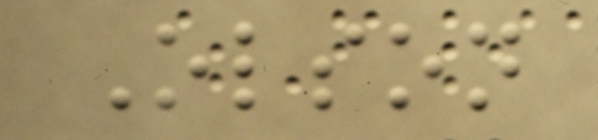Olson
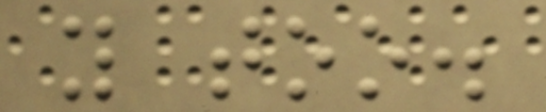you too.
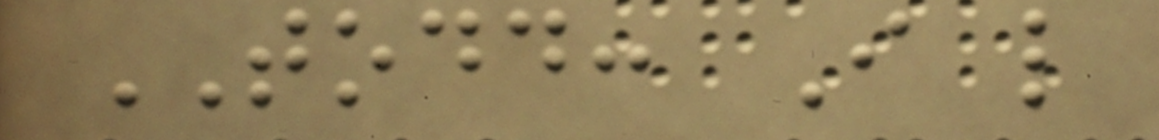TODD: I like
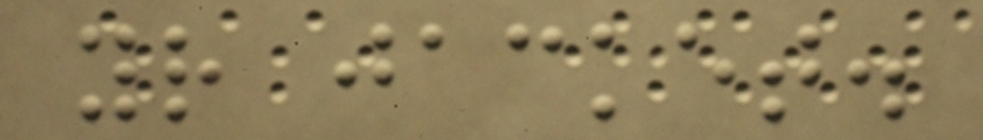your jacket.
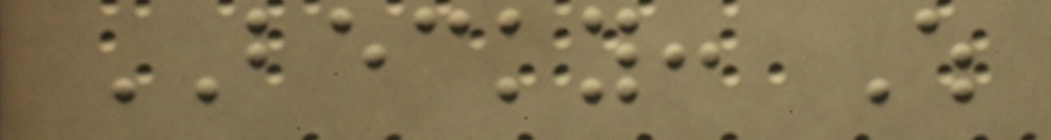BECKY: Which
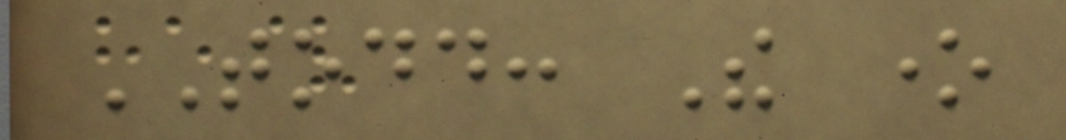TODD: The one
